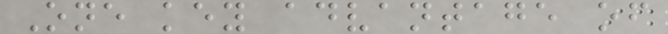One key advantage of
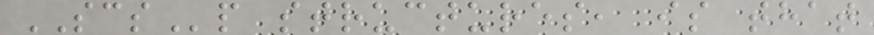SCSp structures, is that
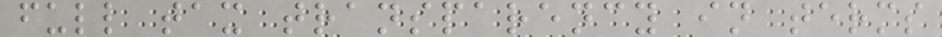full tax transparency in terms
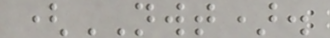(NWT).
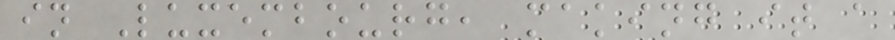in Luxembourg, making it a
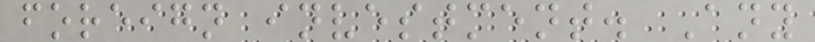foreign investment. Any
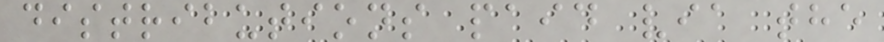distributions paid via the
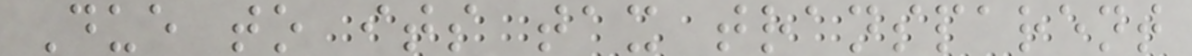Due to its tax transparent
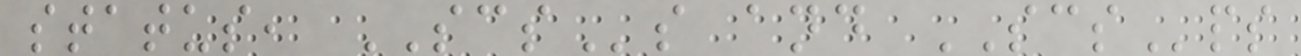status, SCSs and SCSps
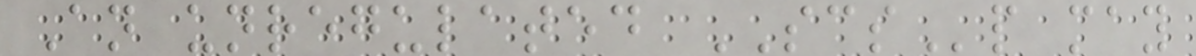An unregulated SCSp may
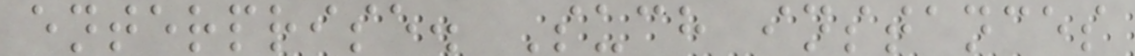enterprise. Such instances
